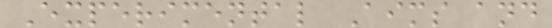Experimental Aims and
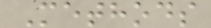Methods
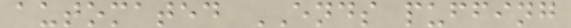automated ENDS puffing
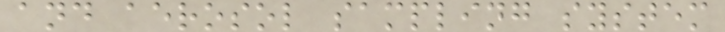and aerosol sampling system
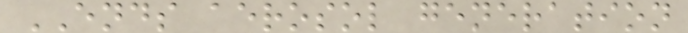ENDS aerosol generation
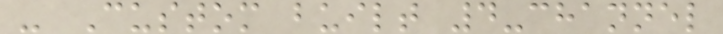- Custom built 4-channel
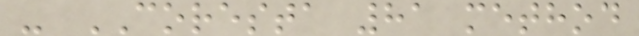- CORESTA 81 method
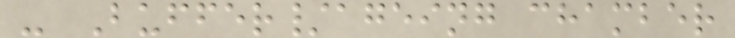- Buffer/ageing chamber
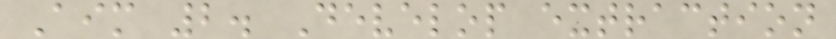Aim 2. Develop extraction
